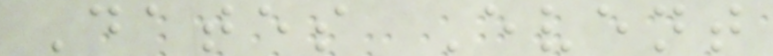Dates Event
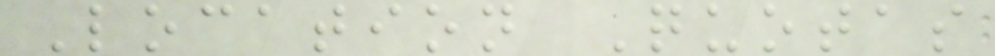Location Quotas
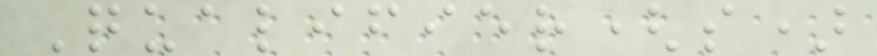Qualifier(s)
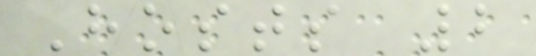Hosts 2
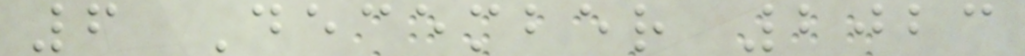6 December 2023
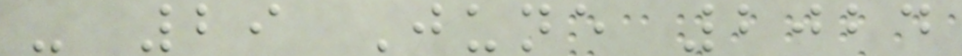- 29 June 2024
